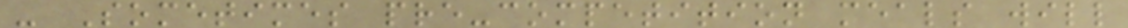- Sometimes pre-competition meals will
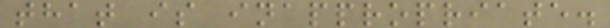that is inappropriate.
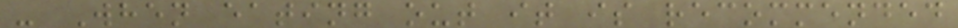- When eating out it is recommended
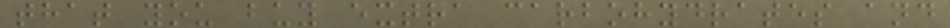that you buy extra carbohydrates and
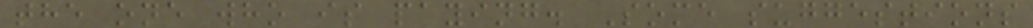the one who is paying. Some suggestions
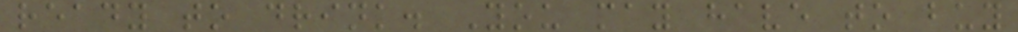ready to drink. You may have to buy
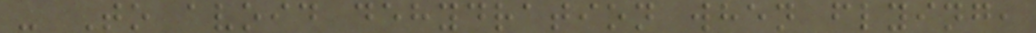- To avoid dehydration when flying,
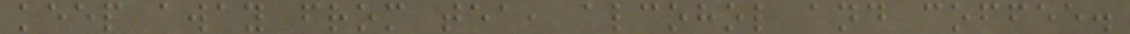keep away from tea, alcohol and coffee.
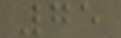75
